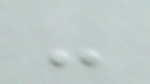-
